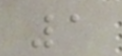1
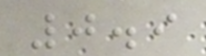0.9
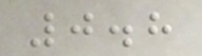0.8
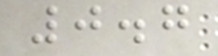0.7
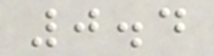0.4
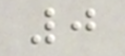0
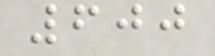600
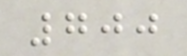700
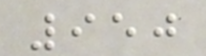950
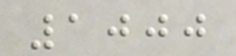1000
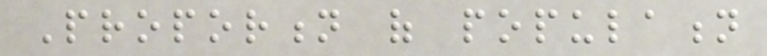Proportion of population
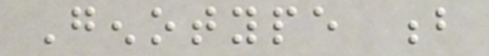Genotype b
